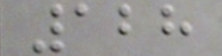128
